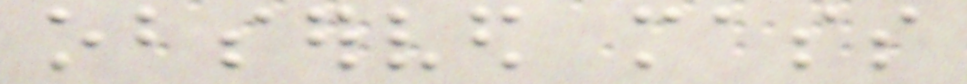observed mass
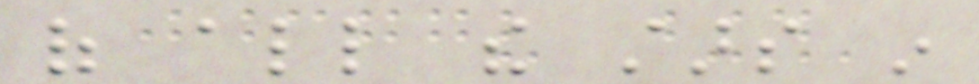of all the stars in
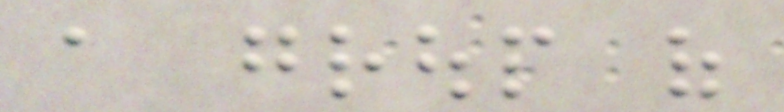a group of
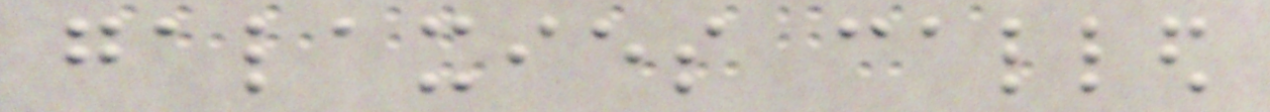galaxies called
